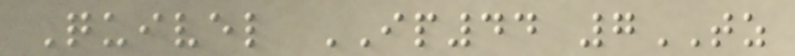Quivel IP44 7TZ
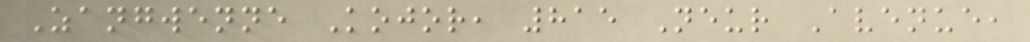Zangwenne Kojor, 815 Neur Avenue,
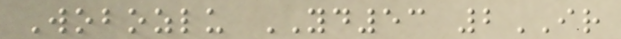Wobozlu YD53 2IR
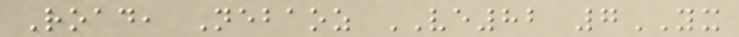Road, Nebaoz VE82 7YX
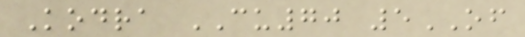Kodra CU70 5OF
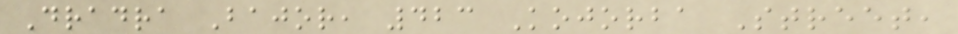Dradra Bajor, 423 Kojorba Street,
